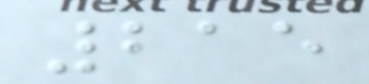215
